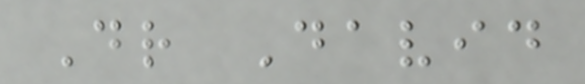Dr David
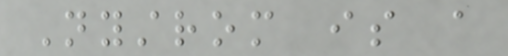Nystrom is a
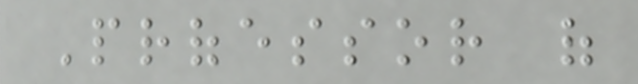Professor of
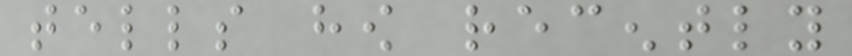tells how recently
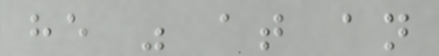he was at an
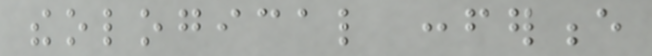theological conference
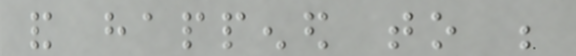and happened to be
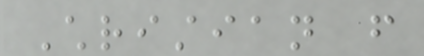Christian from
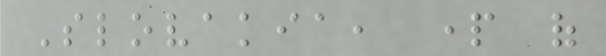Slovakia, part of
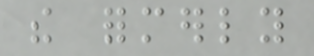the formerly
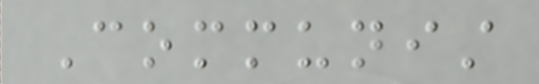Communist
